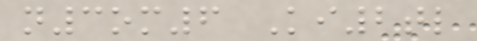n3om6 Ki2tl
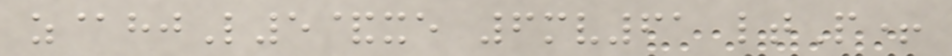z@hjL5&xe 6mv61 ltP+
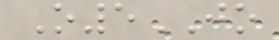O5JO
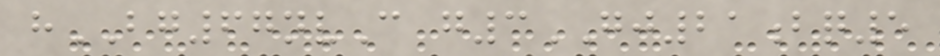hBG67nvC g3GJ21bq5
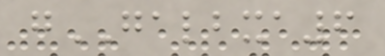gGALBXA6
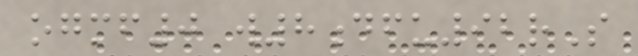ogmf0 w8dfu92rS
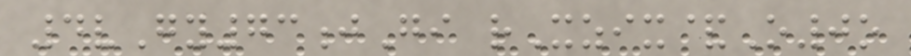4vGy73jGi rXzix&O0o
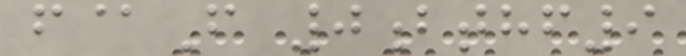f@F 0bthf9
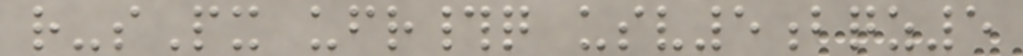r-sPx ufr#q usv5bqz5
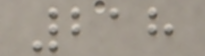218
